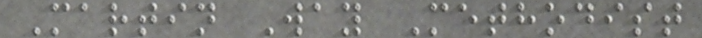Martin Way Methodist
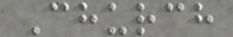Church
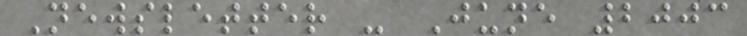Newsletter - June 2003
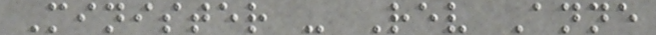Minister - Rev Anne
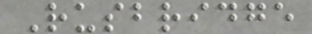Rusbridge
